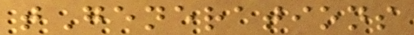tGenerations
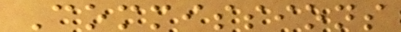Commissions
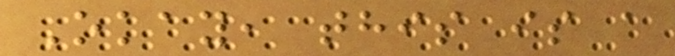Okay, this is a
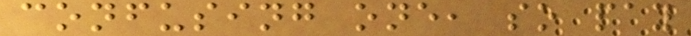confusing one, so pay
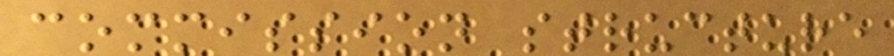commission structure
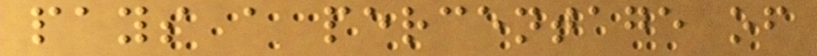pays a percentage of
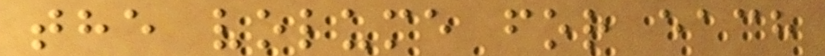the volume for each
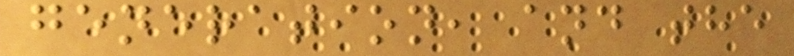generation, and the
